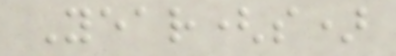Year(s)
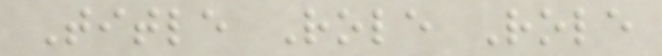Title Role Role
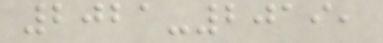2021-2019,
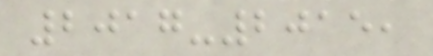2017-2015,
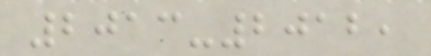2013-2012,
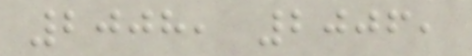2008, 2006,
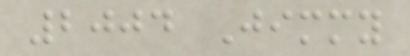2004 Jimmy
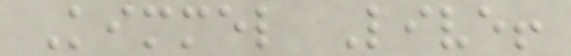Kimmel Live!
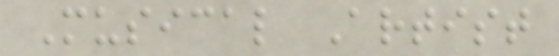Musical Artist
